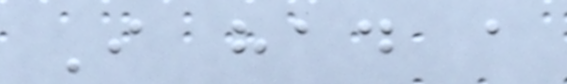I had a
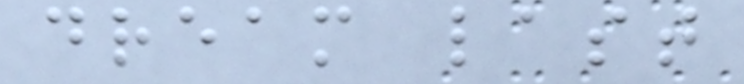dream last
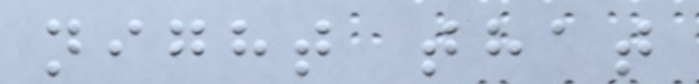night that
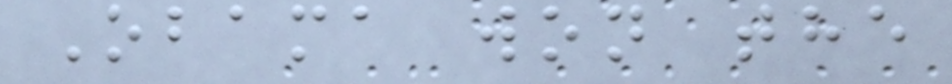Obama won the
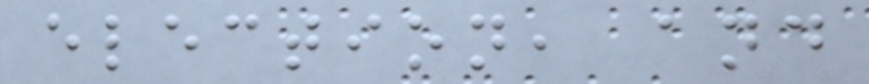election, and
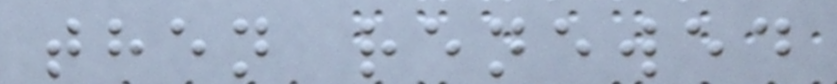then renewed
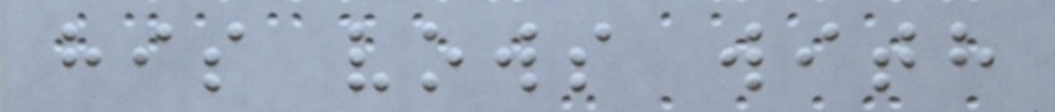his vows with
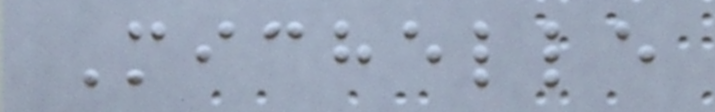Michelle
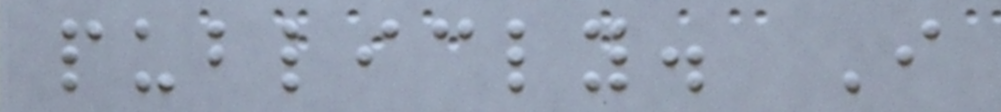publicly. I
